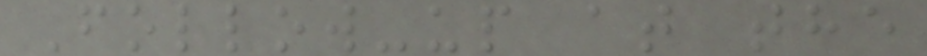Follow-up at the
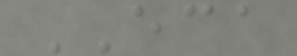ECA
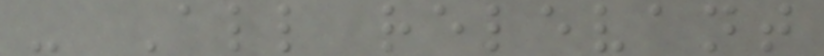- All relevant
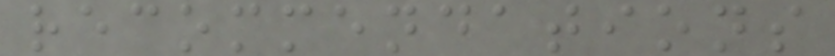recommendations
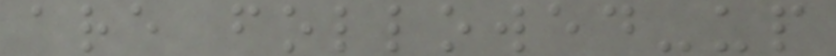are followed-up
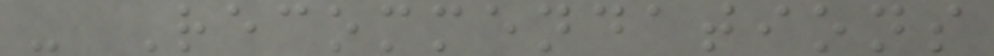- Recommendations
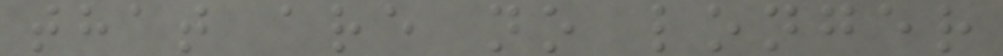that are no longer
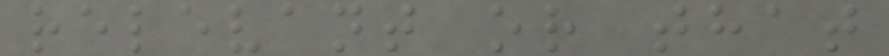relevant or that
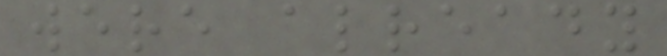were already
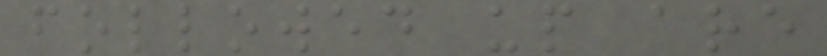followed up are
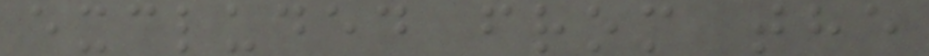excluded from the
